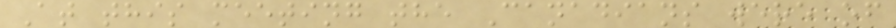At this meeting the Canadians were of
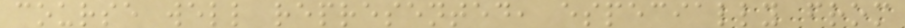course well represented, especially from
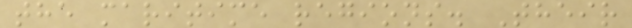the maritime regions. Their
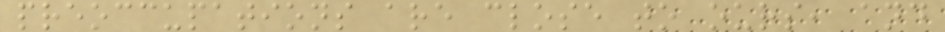preoccupations are close to ours, and
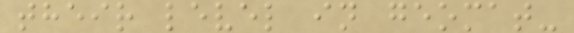their level in geomat-
